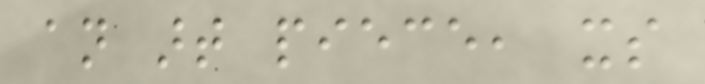an art piece, its
